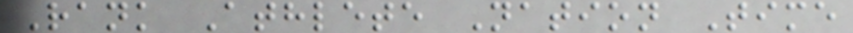Rank Athlete Nation Time
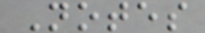Notes
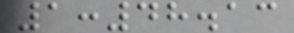1:48.13
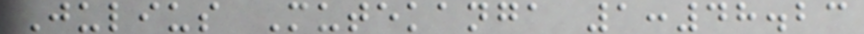Julius Mutekanga 1:48.23
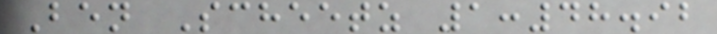Ben Scheetz 1:48.92
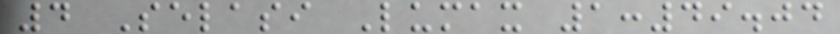4 Selasi Lumax 1:49.04
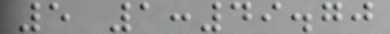5 1:49.70
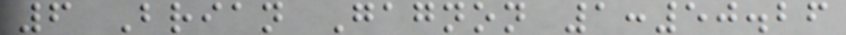6 Brian Gagnon 1:50.26
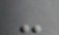-
